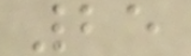25
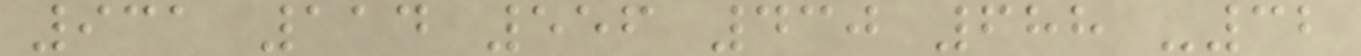931 114 556 430 688 -32
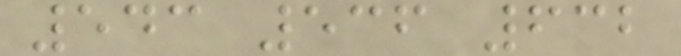543 536 632
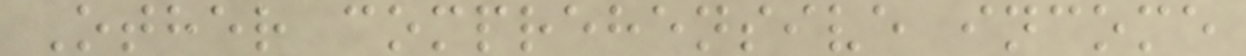Other comprehensive income
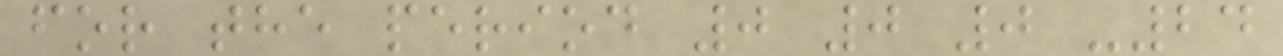for the period 0 0 0 -24
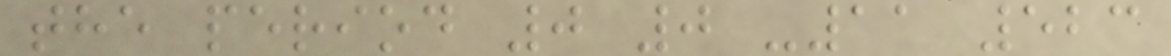the period 0 0 -11 523
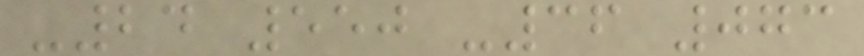-24 550 -36 073
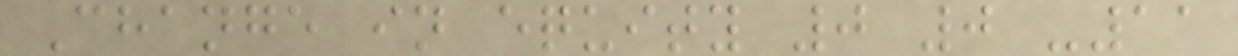Change in equity 0 0 -11
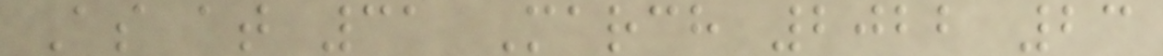As at 31 March 2022 23
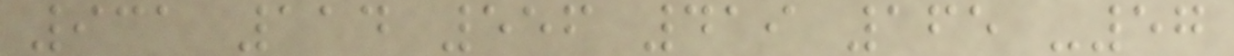931 114 556 419 165 -57
